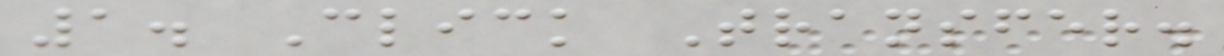1. Click Transfer.
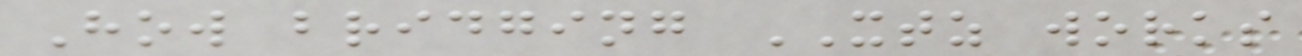How bridging XTZ works
